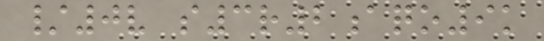/0v s3r2aqo9k
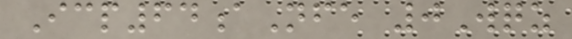Icp64aNfe 0Wqz
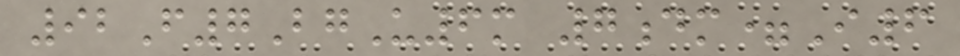92F7BgU6m 7dm=I6
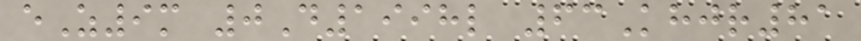eZ9m 0D1998l 63Khjr81
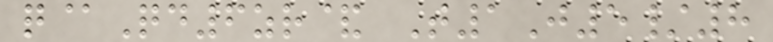q@Qd6zr& T1J5/8
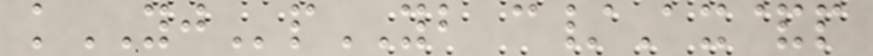kYJpYB c/Ax&p
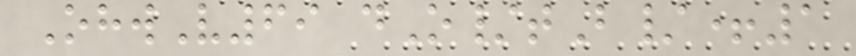OhwV69 dO/tB/+1
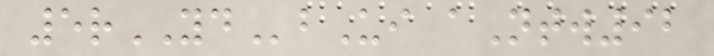5rYDbUi aNtw92
